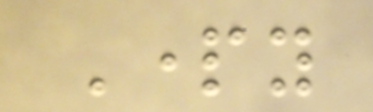Party
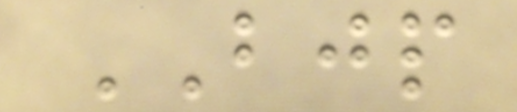BJP
